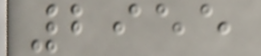2955
